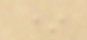*
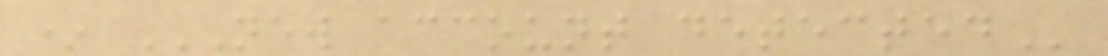* NEW ACCOUNT DETECTED
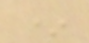*
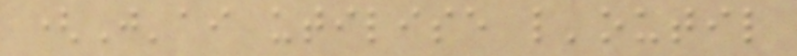(J'ai utilise l'outil
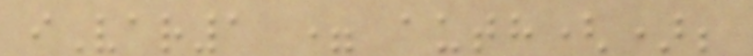iVar1 = auth();
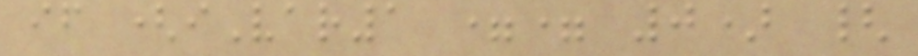if (iVar1 == 0) {
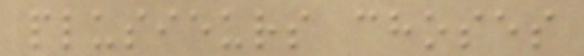plusieurs choses
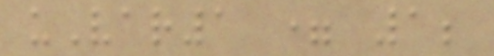uVar1 = 1;
